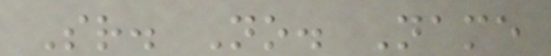Sr. No. Name
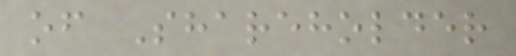of Shareholder
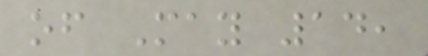of May 14,
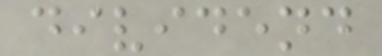dividend
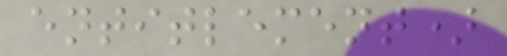entitlement)
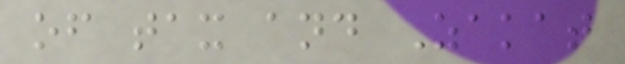of tax and Zakat
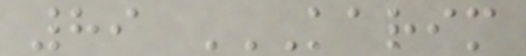89 KARIM
